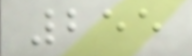255
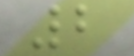2
